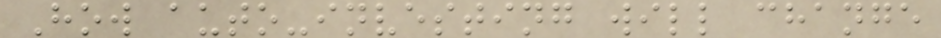How auto-investing will change
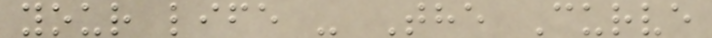your life - The Curve
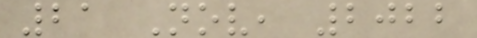21 Nov, 2022
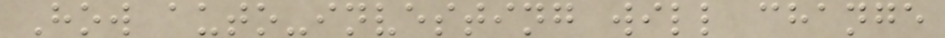How auto-investing will change
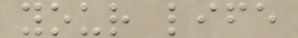your life
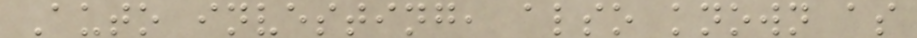Auto investing, also known as
